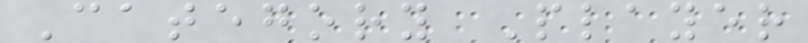Category Player
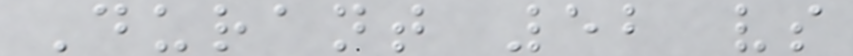Durant 52 vs
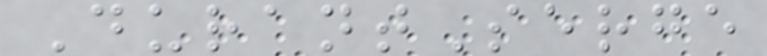DurantSerge
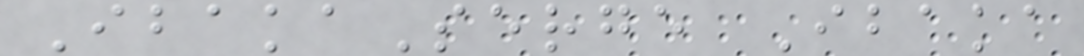IbakaSerge Ibaka
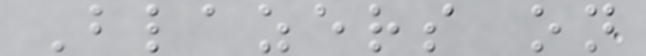Blazers on
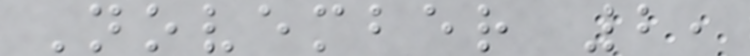November 2,
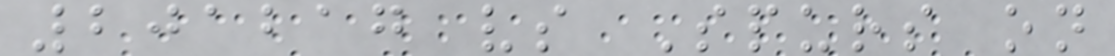201217 vs Spurs on
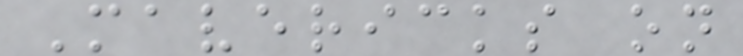Mavericks on
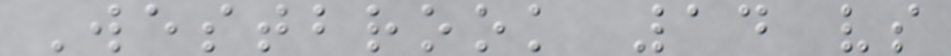Westbrook 14 vs
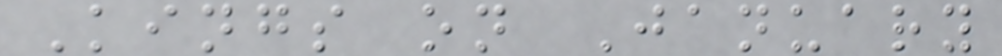Kings on January
